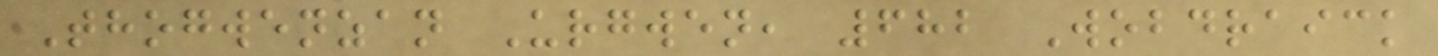Thogwenzan Urgwen, 682 Wobdraick
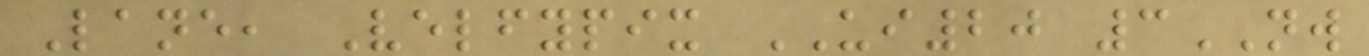Lane, Velfypix UI20 3NW
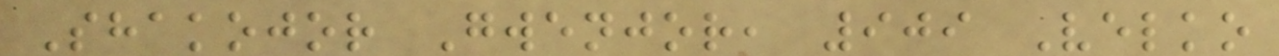Shakojor Gwenjor, 909 Velko
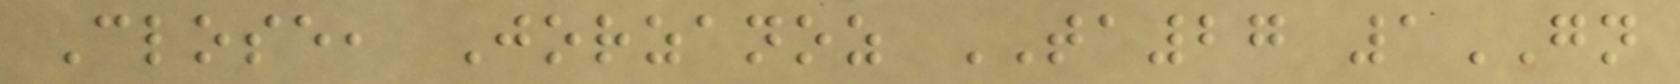Close, Jorzanoz TA27 1GN
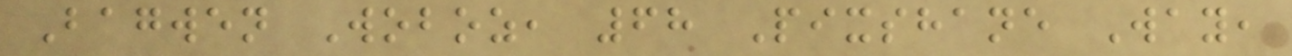Bagwen Woboz, 68 Pixshane Way,
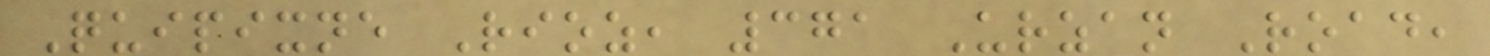Quipixne Rioz, 371 Urzan Road,
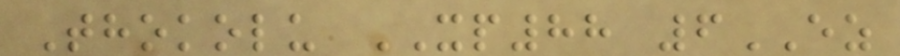Thokolu XP88 6EZ
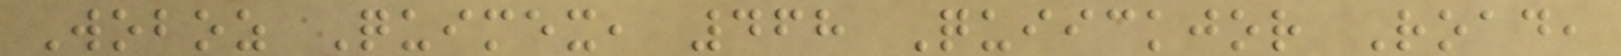Woboz Quimex, 468 Quiickjor Road,
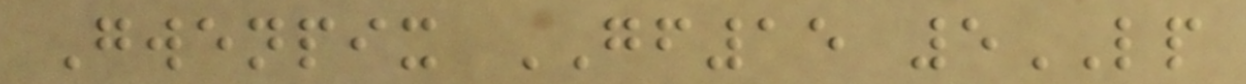Gwenpix GF15 5LP
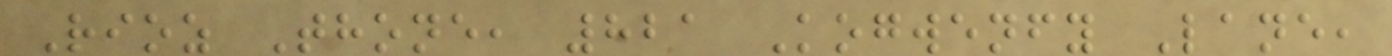Rioz Thone, 821 Kogwenfy Lane,
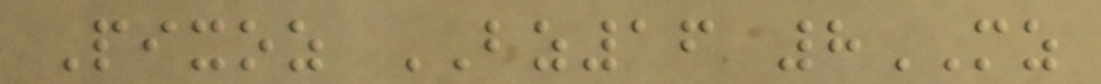Pixoz BZ16 8MZ
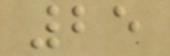25
